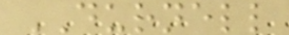DURNELL
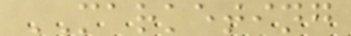MARKETING
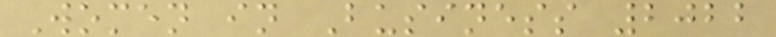Women in Business 2022
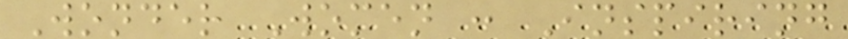Wonder Women : Inspiring
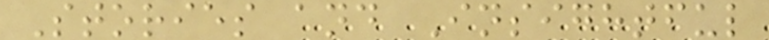Stories and Insightful
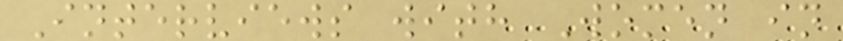Interviews with Women in
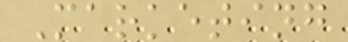Marketing
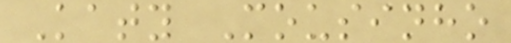Katy Mousinho
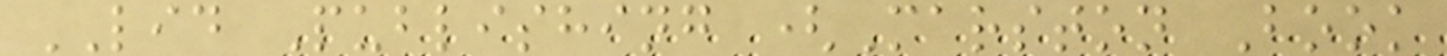LID Publishing (Marston Book
